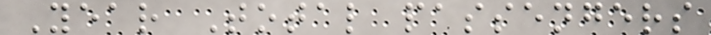Year Total passengers
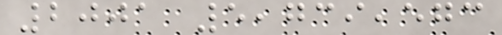2001 5,739,573
